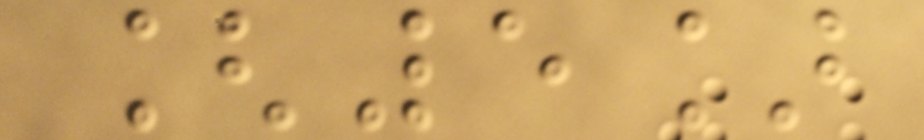[5]
